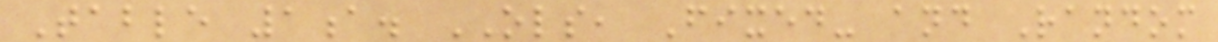Table 1a. OLS, Fixed- and Random
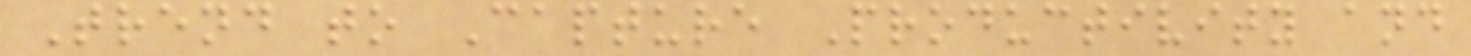Trend to Capture Productivity and
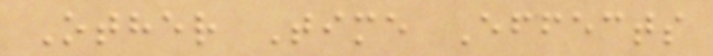Other Time Effects
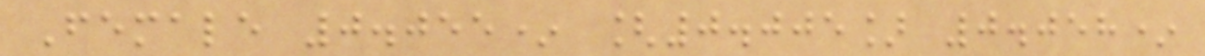Female 0.055* [0.005] 0.058*
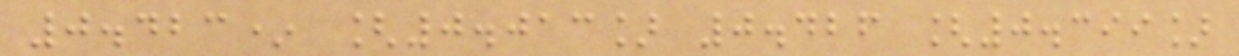0.423* [0.013] 0.426 [0.399]
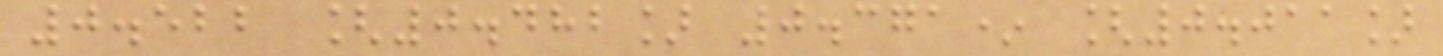0.522 [0.482] 0.371* [0.011]
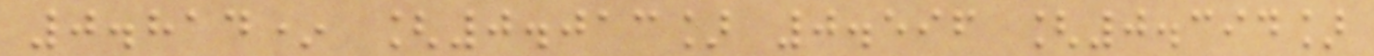0.814* [0.013] 0.596 [0.394]
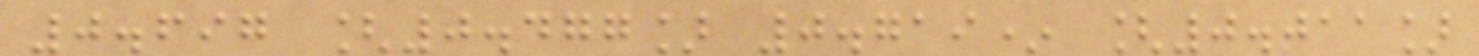0.697 [0.477] 0.719* [0.011]
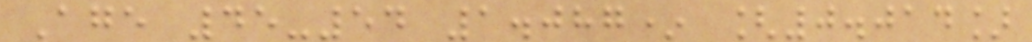Age 45-54 1.087* [0.014]
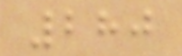280
